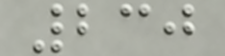230
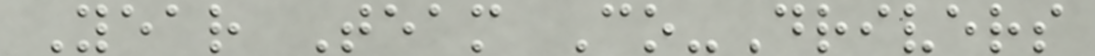Year Team Co-Drivers
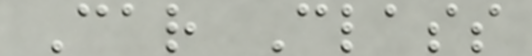Car Class
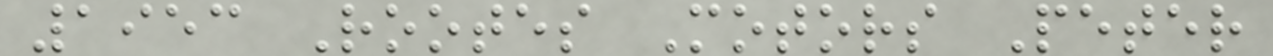1953 Rootes Motors Peter
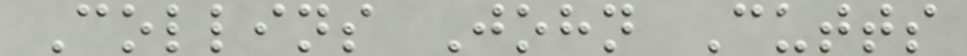Collins John Cutts
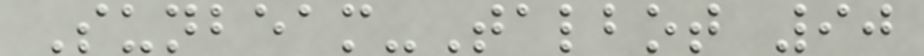Sunbeam-Talbot 90
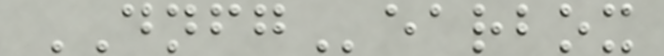DNFGearbox
